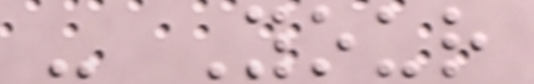- Your
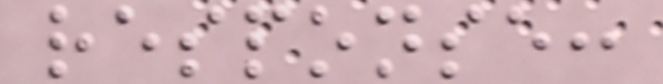response:
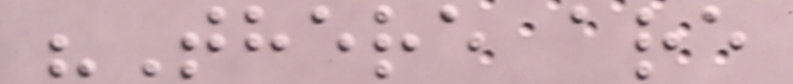"There are
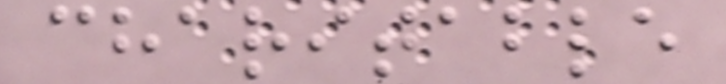charitable
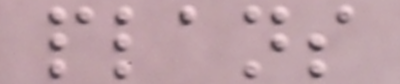plans
